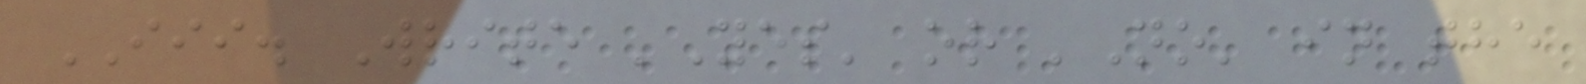III. Write 'Yes' or 'No' in the
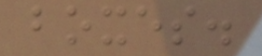boxes.
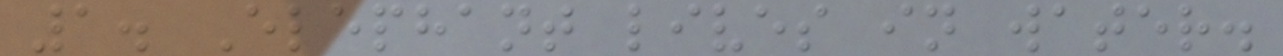1. Elephant lives in water.
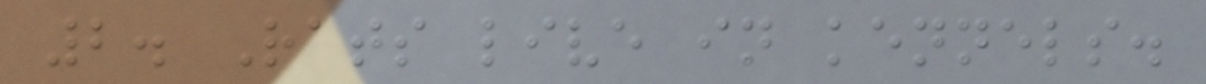2. Rats live in kennels.
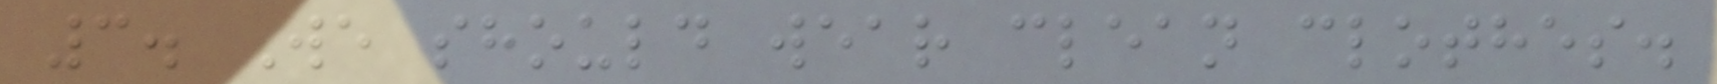3. We should wear clean clothes.
